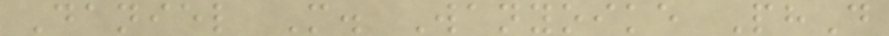Daniel M. Wanyoike PhD
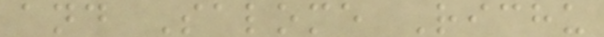and Salome Richu
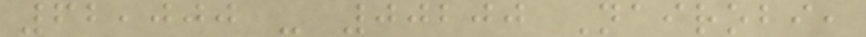62,000 - 00200 Nairobi,
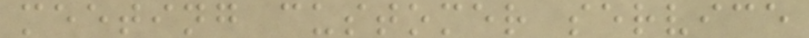meeting customer service
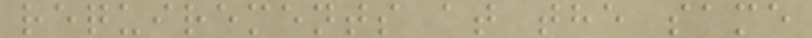requirements at the same
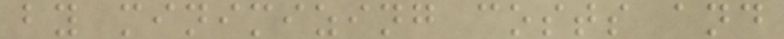by minimizing costs and
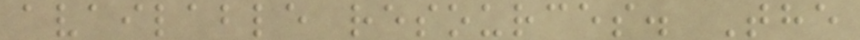available resources. The
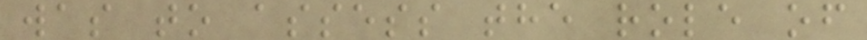was to assess the role of
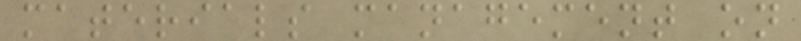materials management on
